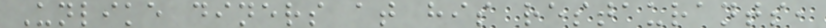Unlike diners at his restaurants,
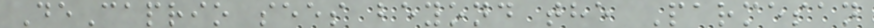DeCaprio sees beyond the Parmesan
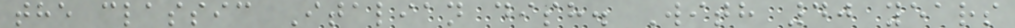the classic Italian dish. With 40 years
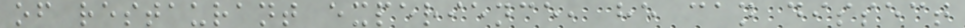of restaurant experience, he can dissect
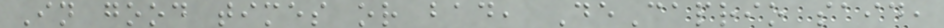In good times or bad, DeCaprio said,
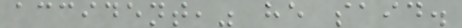accident," he said.
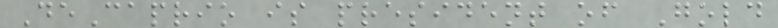DeCaprio is president of Gold
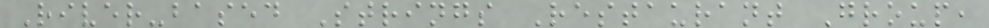River-based Strings Restaurant Group,
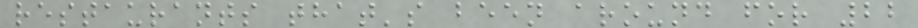restaurants that's been around for 22
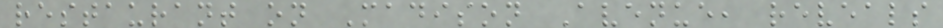restaurant on Madison Avenue, reveals
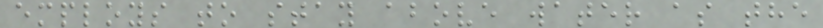employs to stay above water as the
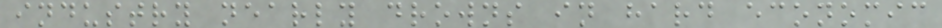industry nearly drowns in hard economic
